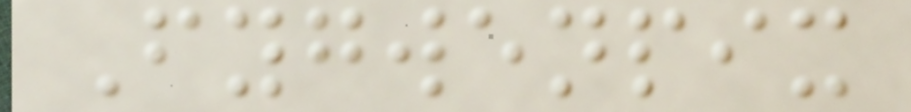Fygwenpix
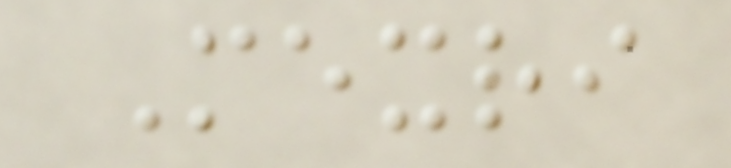Mexri
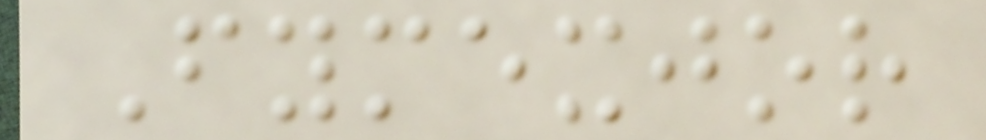Fymexjor
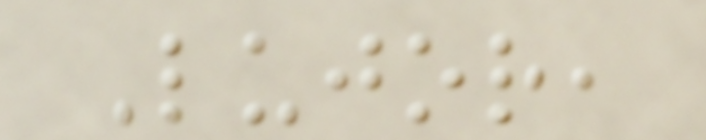Lujor,
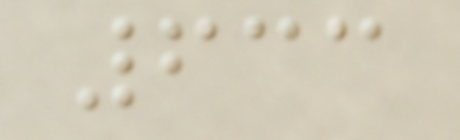633
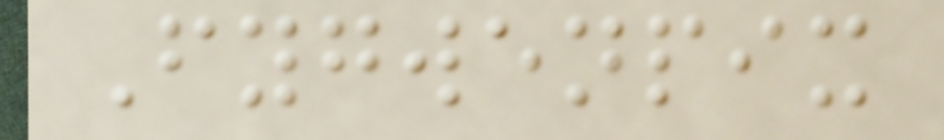Fygwenpix
